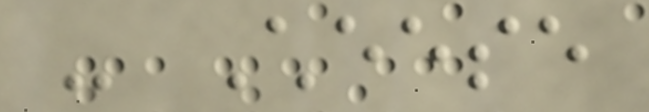- Cheese
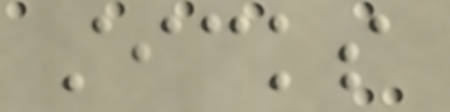sticks
